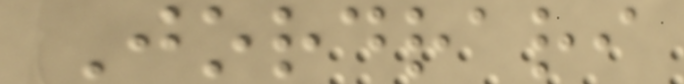Jordrari
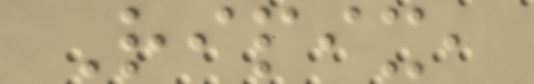Ripix,
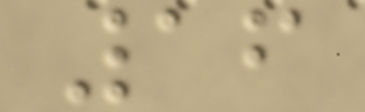16
